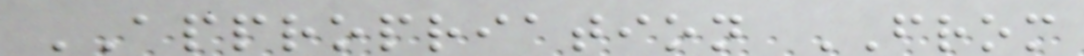APPROPRIATION FROM
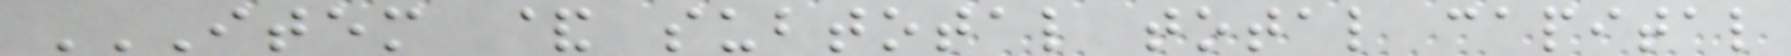ITEM & SUBTOTAL TOTAL CAPITAL
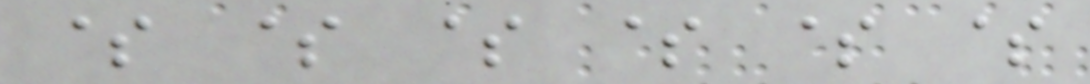$ $ $ $ $ $
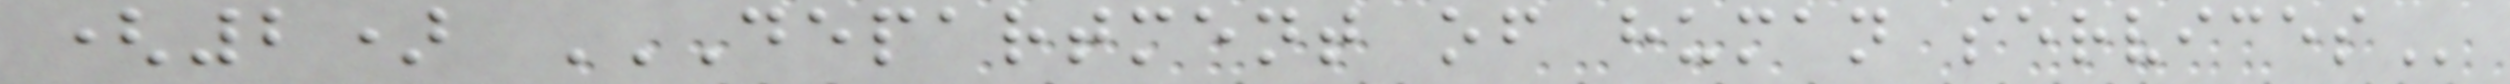(2) DEPARTMENT OF HUMAN SERVICES
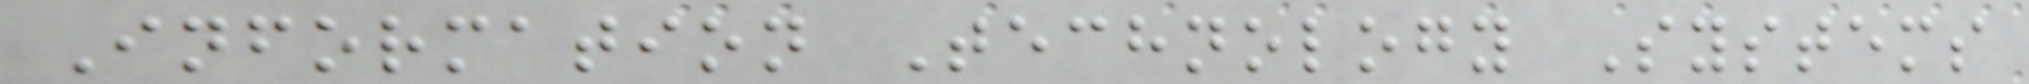Information Technology Systems
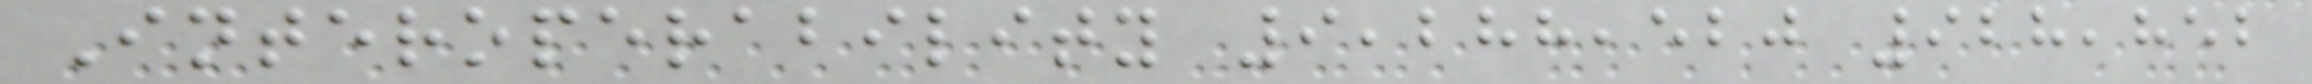Interoperability 9,288,520 928,852
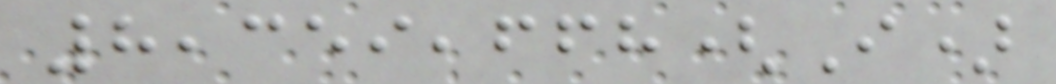8,359,668(I)
